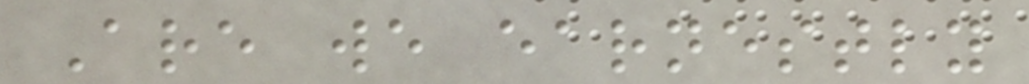Are we earnestly
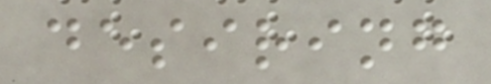desiring
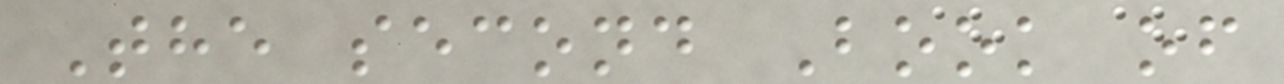The second Book of
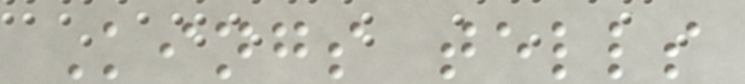Kings tells
